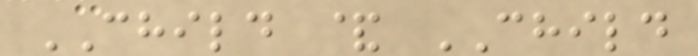CHILD & CHILD
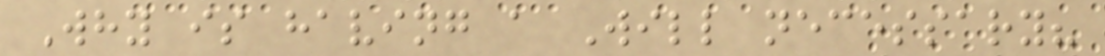Why is having a Will necessary?
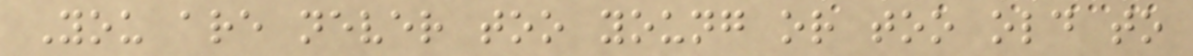You are never too young or too old to
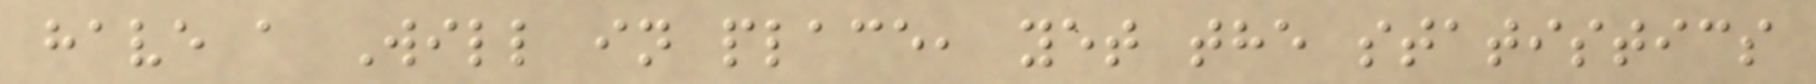have a Will in place, yet the statistics
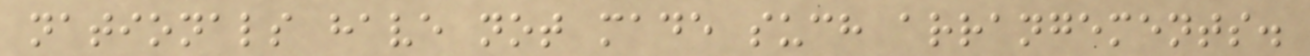nationals have not made such arrangements.
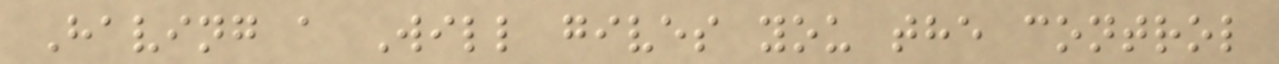Having a Will gives you the control
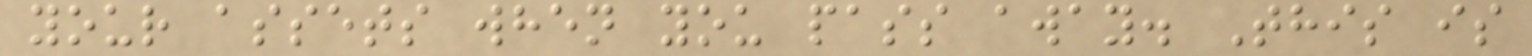your assets when you pass away. This is
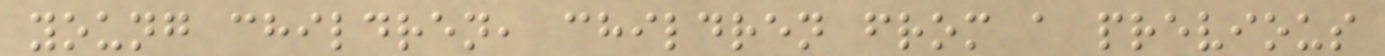young children, children from a previous
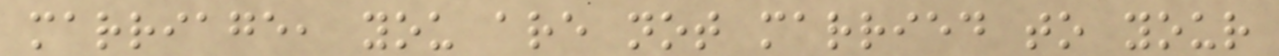marriage, you are not married to your
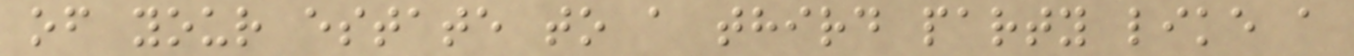of your estate to a third party like a
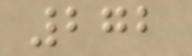272
